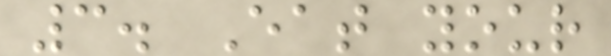3. Eat your
